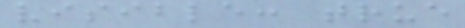visible: true
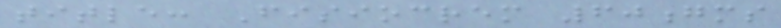title: Fisiocrem 60gms
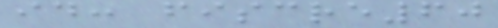id: fiscre60
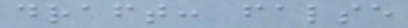draft: false
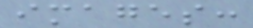images:
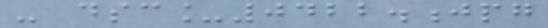- dsc_0422.jpg
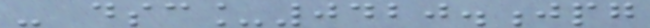- dsc_0420.jpg
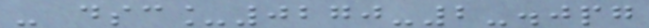- dsc_0270-2-.jpg
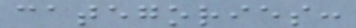categories:
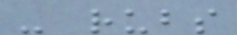- rubs
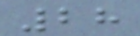28
